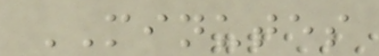MINUTES
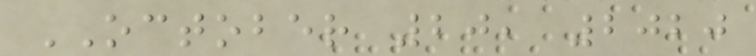OCTOBER 20, 2020
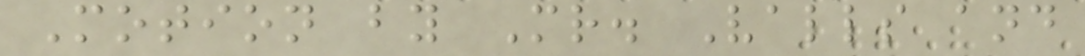Motion by Mr. Valls and
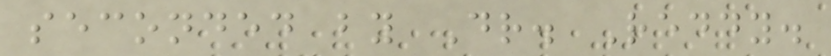seconded by Dr. Reddy.
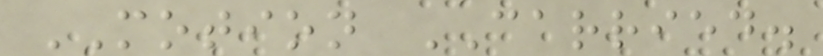MOTION CARRIED.
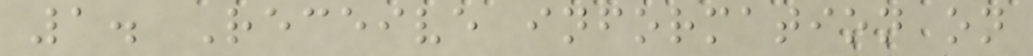1. Receive information on
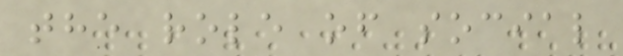the role of social
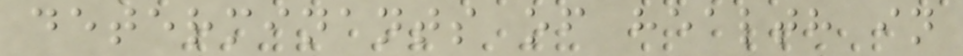determinants of health in
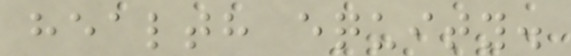health equity.
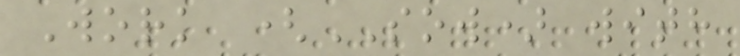Work (SOW) with
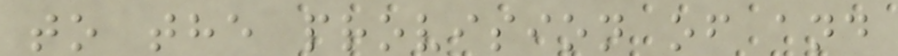to the provision of and
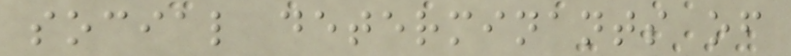social determinants of
